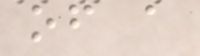of a
